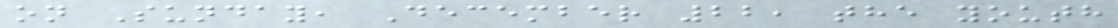on Sunday, December 22, the youth
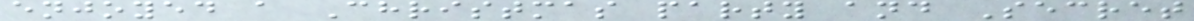enjoyed a Christmas party and Secret
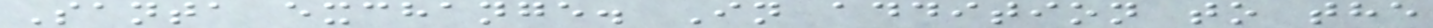Santa exchange. In addition to the
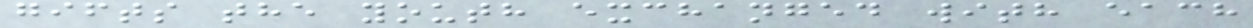gifts the youth exchanged with each
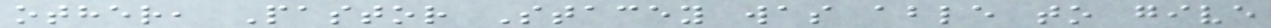other, Pastor Stacey was able to give
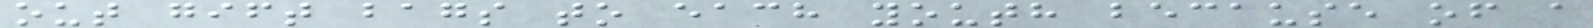out gift bags to each youth because of a
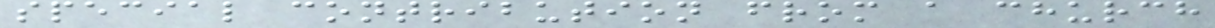special contribution from a church
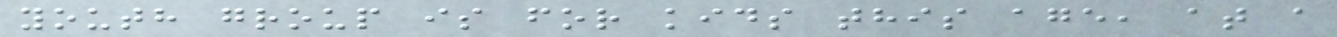youth group is for kids this age, at a
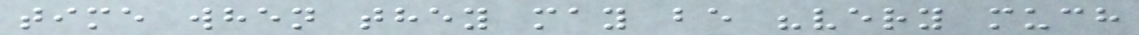time when they may be "very much
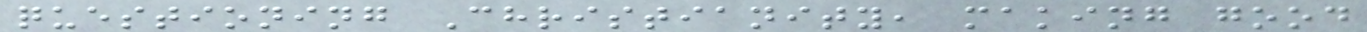questioning Christianity, making good
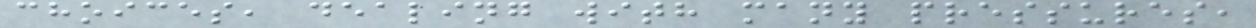choices, dealing with many pressures,
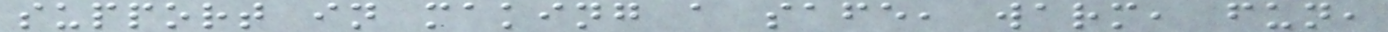support in making a safe, warm, fun,
